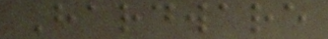Hardware
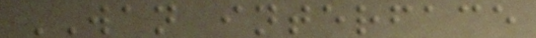WAN interface
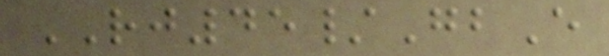RJ45/GbE
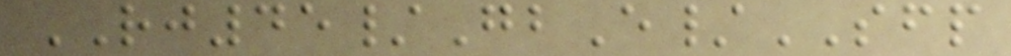RJ45/GbE/SFP
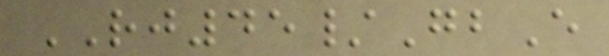RJ45/GbE
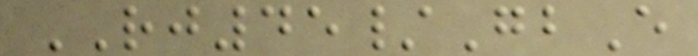RJ45/GbE
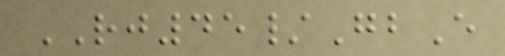RJ45/GbE
